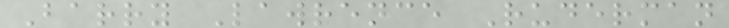Barry Lawrence Ruderman
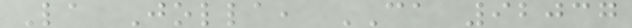La Jolla, CA 92037
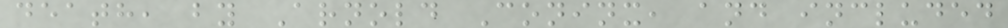death, by Arnold Coninx, and included
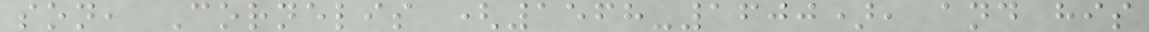son, Cornelis (1568-1600), and his
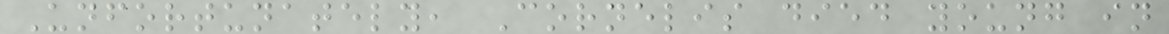Unfortunately, Cornelis died young in
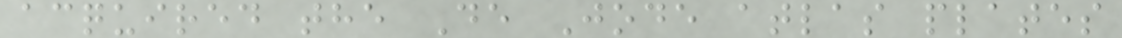acquired the De Jode atlas plates
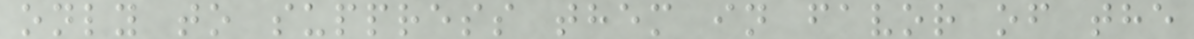only to suppress them in favor of the
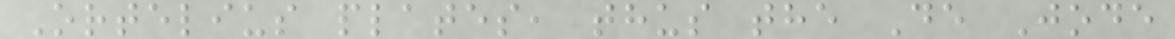Ortelius plates, thus the De Jode
